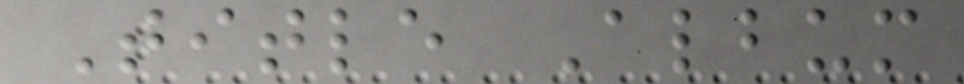Title Album
